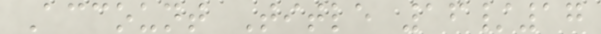Account Title 16/17
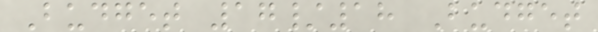Budget 17/18 Budget
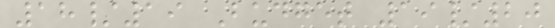18/19 Budget 19/20
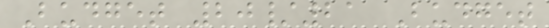Budget 20/21 Budget
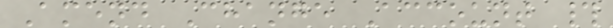Amend Change Account #
